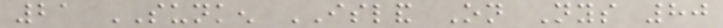21 SUNKEN ISLAND On Nys 80
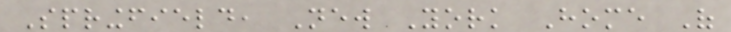Springfield, New York Home Of
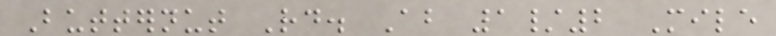Butternut Rd. About 1/2 Mile
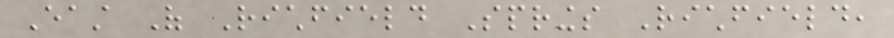East Of Richfield Springs Richfield,
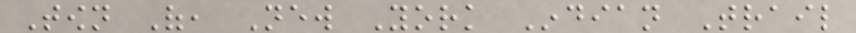Town Of, New York Indian Trail
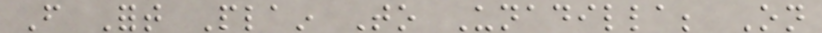From Fort Plain To Unadilla; On
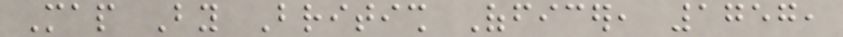Map By British Officer, 1757,
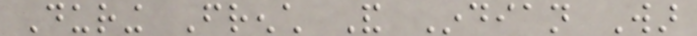During French And Indian War
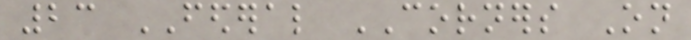23 FEDERAL CORNERS On
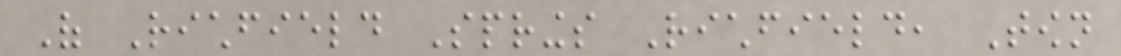Of Richfield Springs Richfield, Town
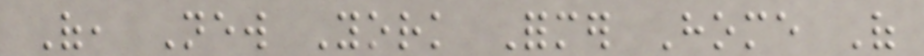Of, New York Former Home Of
